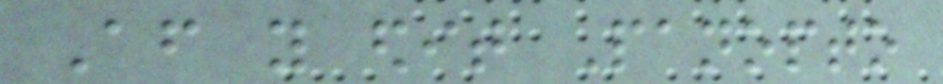After you edit Panopto
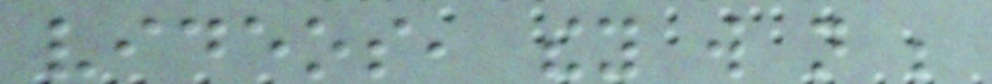videos, they will not be
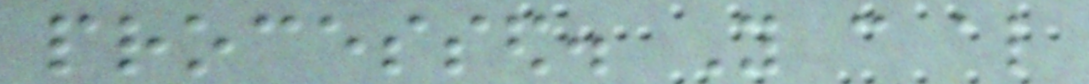processed. You can also
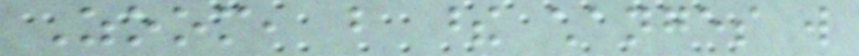Zoom, but these changes will
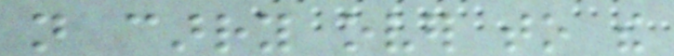not carry over to the
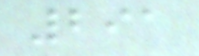291
